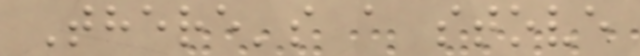There's a stove
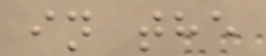in the
